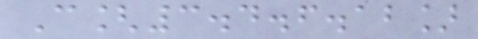C[3.4.6.12]
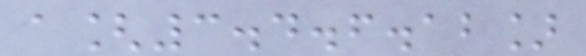a[3.4.6.12]
